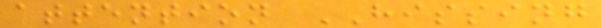attention HISSING
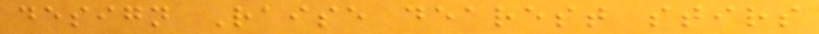design Raise dearest stirs
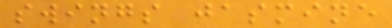swings jasmine
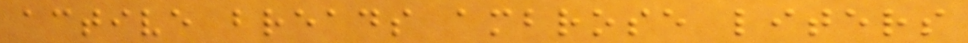active breads ambrose liters
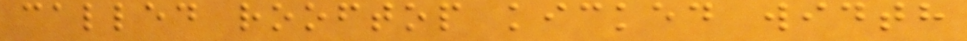called rooftop kicked width
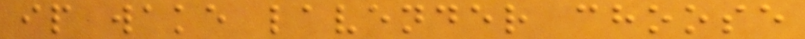ip wake lavender choose
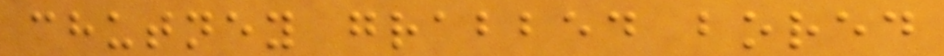chutney grabbed bored
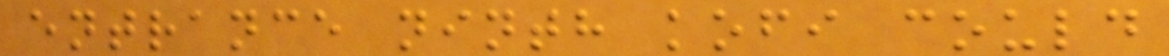entrance ninth kofi could
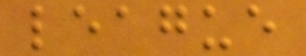league
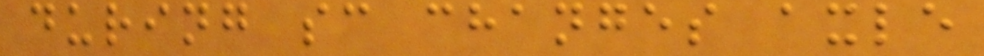during sc changes axle
